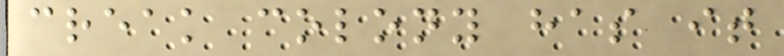creak colony has it
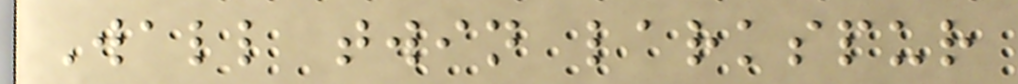Wall twin larkspur
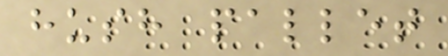hush pallet
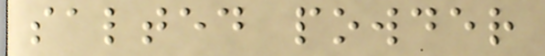salted powder
